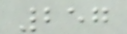257
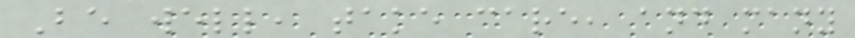Be well, take care, and many
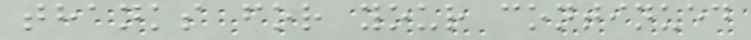thanks for your continued
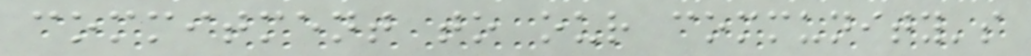commitment to our community's
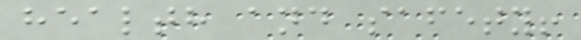health and safety!
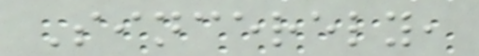Sincerely,
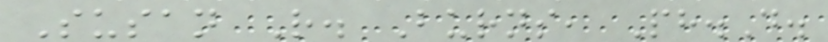Susan R. Burns, Ph.D.
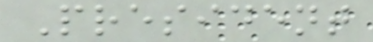President
